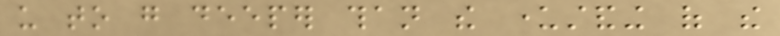us to go deeper than the understanding of the
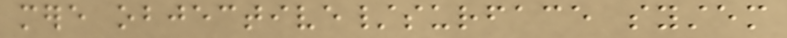mere objective/surface system
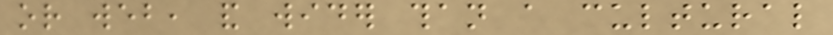or web, and wider than a cultural
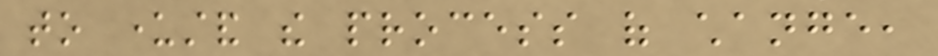to understand the process of change,
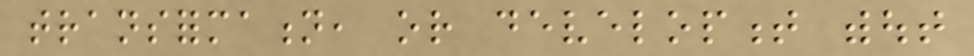transformation, or development without
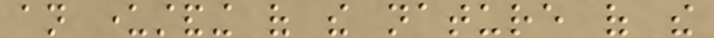an understanding of the nature of the
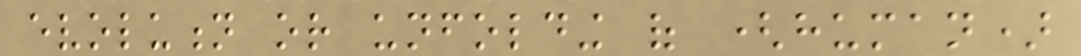evolution or unfolding of (human)
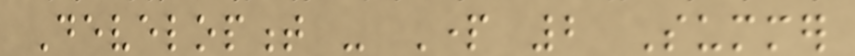Development - Part 2 Summer
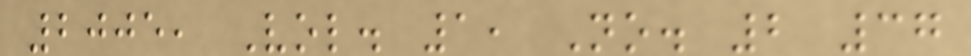2005, Vol. 1, No. 2 37
